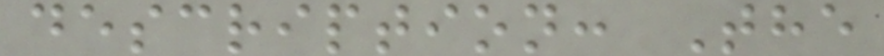description: The
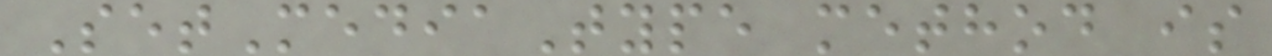SetMediaType method is
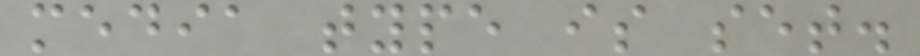media type is set.
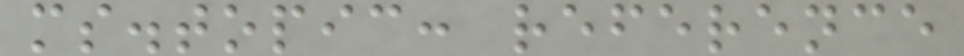ms.topic: reference
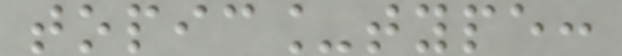topic_type:
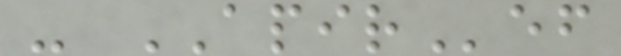- APIRef
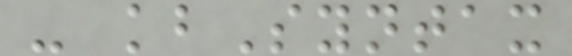- kbSyntax
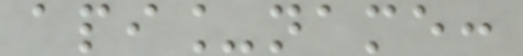api_name:
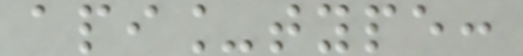api_type:
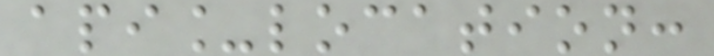api_location:
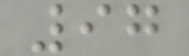97
